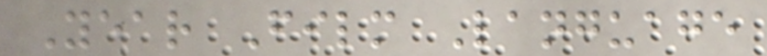Year Film Language
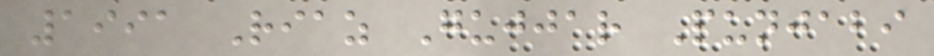1991 Riaz Gujjar Punjabi
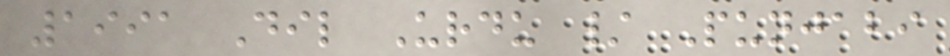1991 Dil Urdu / Punjabi
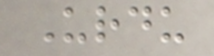Urdu
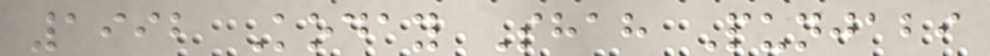1992 Koday Shah Punjabi
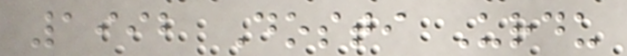1992 Dosti Urdu
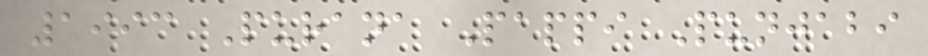1993 Purana Pappi Punjabi
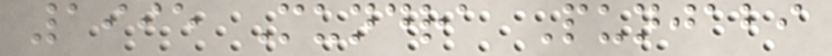1995 Mundra Punjabi
